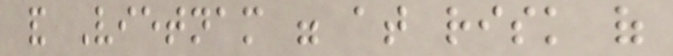and Vietnam were at risk of
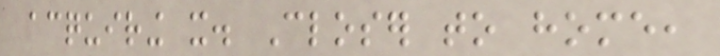acquiring it. Closer to home,
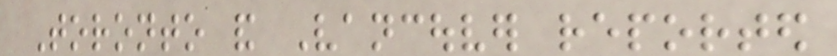Toronto and Vancouver reported
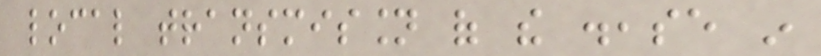local transmission of the disease in
